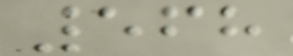568
